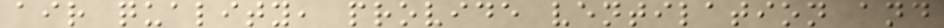air quality, provide ventilation and
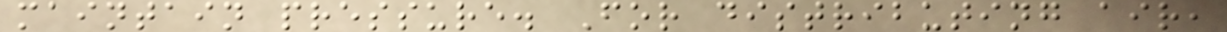maintain pressure. For distributing air,
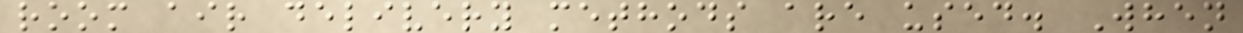room air delivery methods are used. When
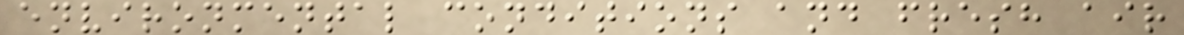environmental conditions and fresh air
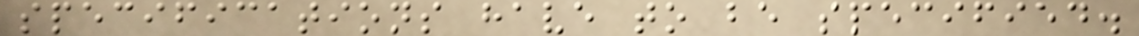specifications have to be specified.
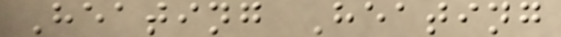Heating Heating
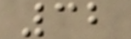32
